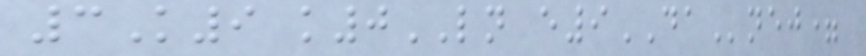3K9 k0LN e9DAnej=
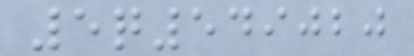5q549020
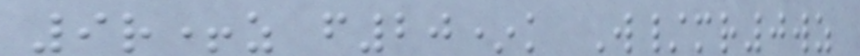9r+z f20*k W/mr0wz
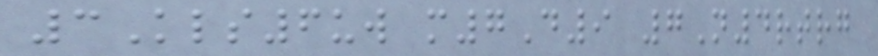3Kls6uw m7D9 7N4rtrg
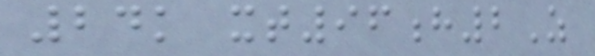24k xt96h2Z
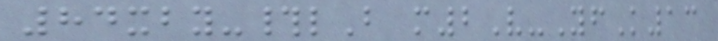84xby-#lB m2V-YfK13
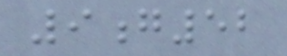9g52
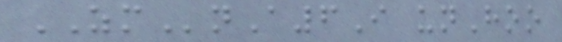ZMnA6I unHoo
